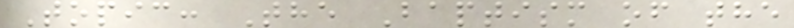Topic: The Baptism of the
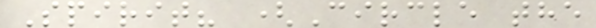Spirit? (Circle the
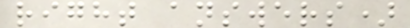right answers)
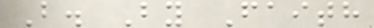B. By Faith
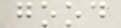good
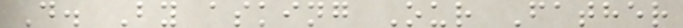D. By asking Our Father
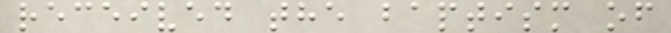received the baptism of
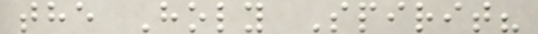the Holy Spirit?
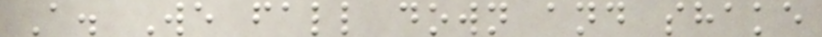A. We fall down and shake
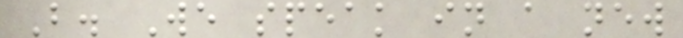B. We speak in a new
